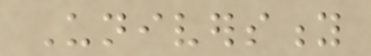University
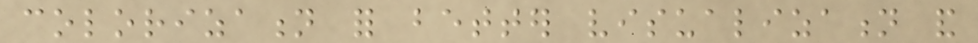colorization for better visualization and
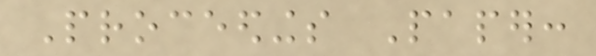Proceedings Paper:
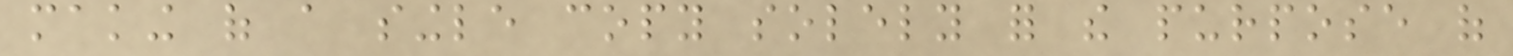making of a single copy solely for the purpose of
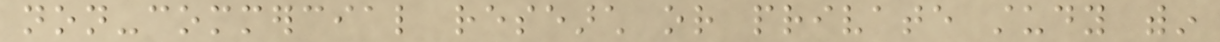non-commercial research or private study within
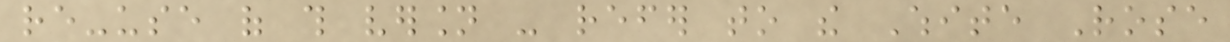re-use of this version - refer to the White Rose
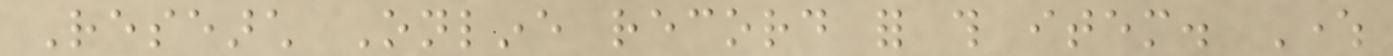Research Online record for this item. Where
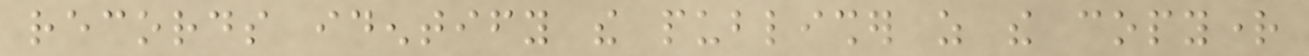records identify the publisher as the copyright
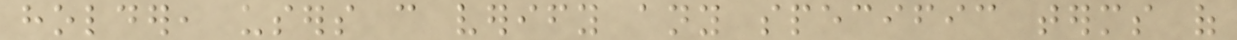holder, users can verify any specific terms of
